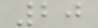20
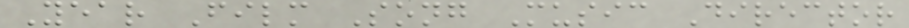Year Film Song Music Director
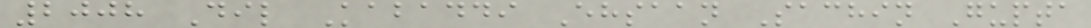2008 Dil Kabaddi Ehsaan Sachin Gupta
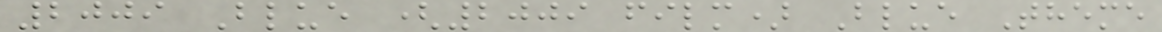2009 Blue (2009 film) Blue Theme
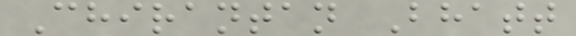Chirantan Bhatt
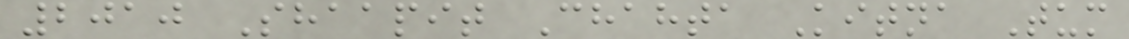2010 Shaapit Chahta Kitna Tum
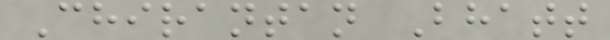Chirantan Bhatt
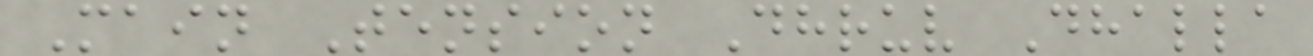Main Tension Dhruv Dhalla
